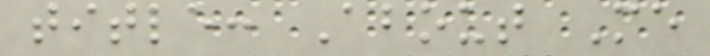title: About Me
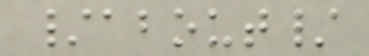/about/
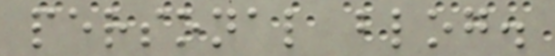personal blog.
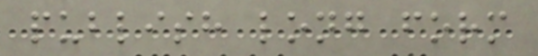publish long form
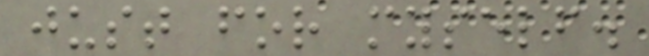just for myself.
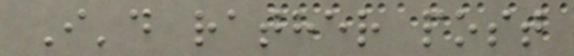I'd rather post
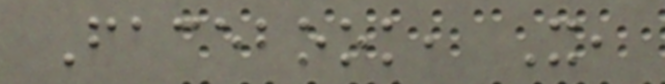Facebook, X,
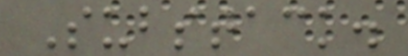Substack.
